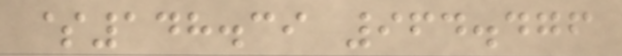$148.39 964.476
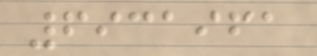6931961
